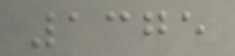1375
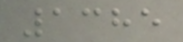1385
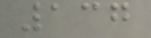137
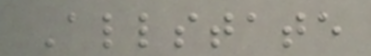Allstate
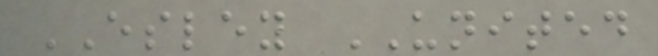ESLEY UNITED
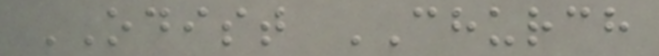ODIST CHURCH
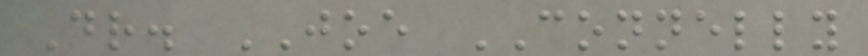Dr. JOE CONNELLY
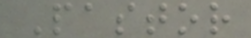Pastor
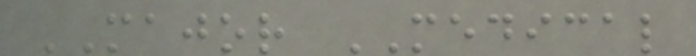MAJOR MEDICAL
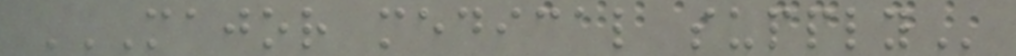MAJOR MEDICAL SUPPLY
